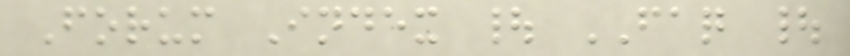Forum Index | FAQ |
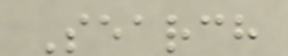Search
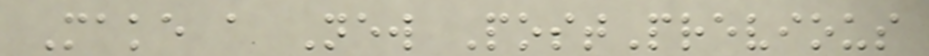Make a New PostPrevious
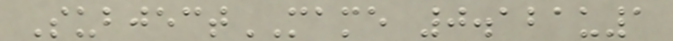SubjectMAME 0.121u1
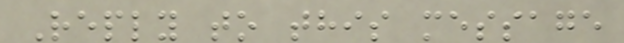Reply to this message
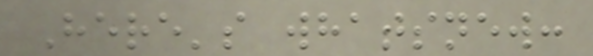Here's whatsnew:
